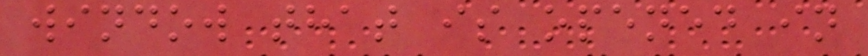window that is opened in
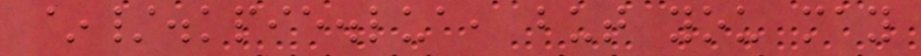~/.kpie.lua, but you may
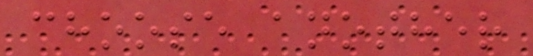choose another
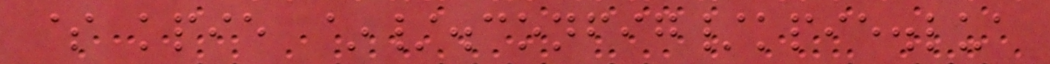$ kpie ~/.config/kpie.lua
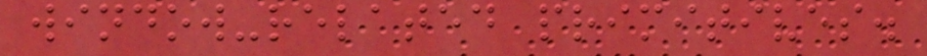window-related primitives.
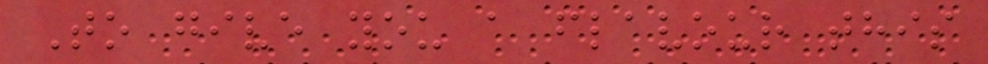To give you a flavour this
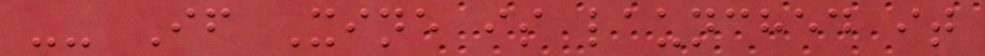-- If Xine is launched it
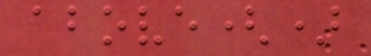above()
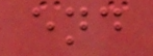end
